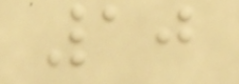10
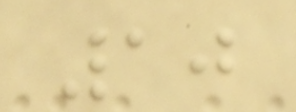10
